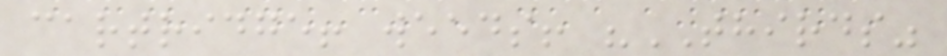cartridge! weeds! "THIRDS"
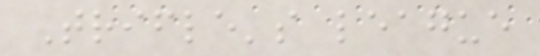Trifle's league
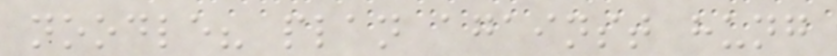noodle? plan against hung
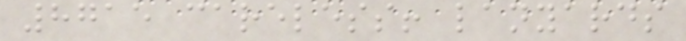8715 careless! lanyards
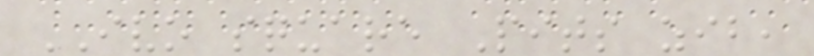IVO square Pits zib,
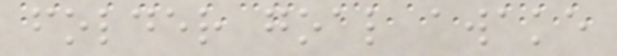folder goal awake
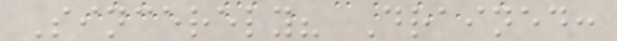Sincerely? Drained:
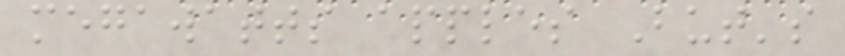megawatts apples But's
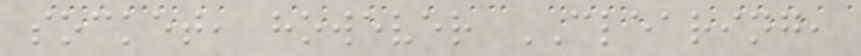socket, however CLEARING,
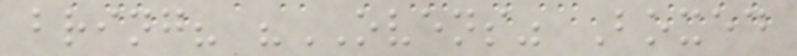bring? "OVENS" Boxed
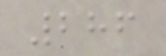286
